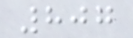807
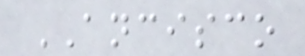ANCISCO
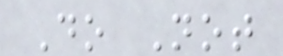Do Not
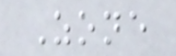Zone
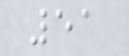51
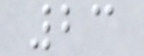23
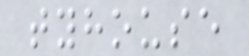tyhouse
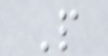P
